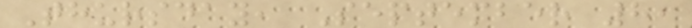Thursday, September 8,
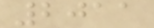2011
